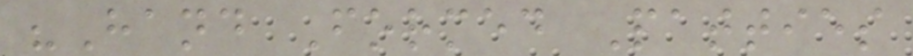"Hand Formed Patties
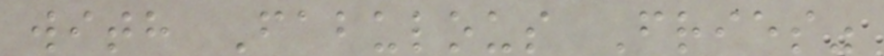with Fabulous Fries"
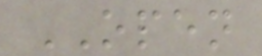OPEN
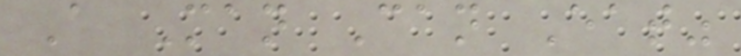A Man Can Eat"
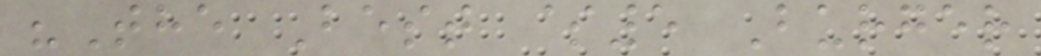"The Best $5 Burger
